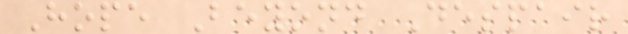Hope Beyond Despair
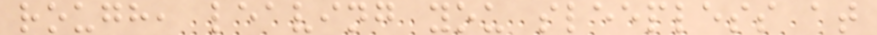rough, leaving you sleepless at
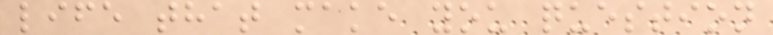life that make you question
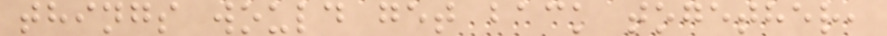things would get back together,
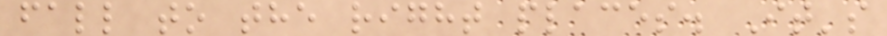fall to the right places. It's
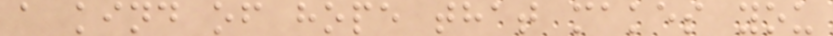a kind of hope that makes you
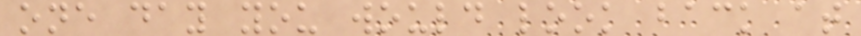one day you would look back at
